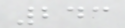243
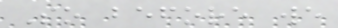So before we
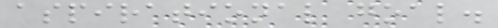aspirational goal.
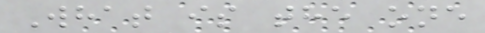What is the one
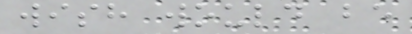wish would be
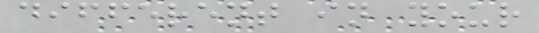different in your
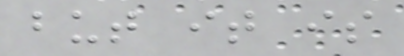but it is
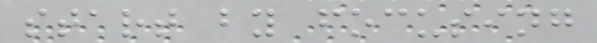start by focusing
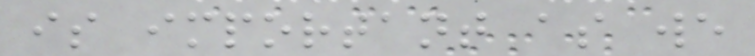is important as we
